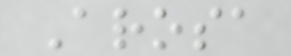Arosa
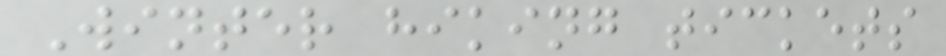Winter hiking tickets
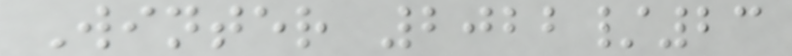Winter 2022/23
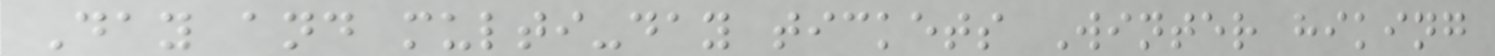Day and multi-day tickets Winter hiking
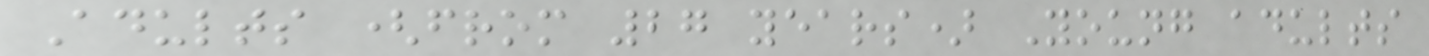Adults (from 27 years) Young adults
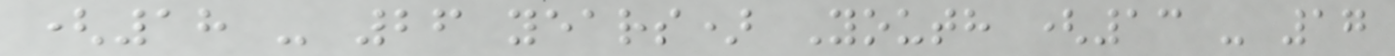(18 - 26 years) Youth (13 - 17
